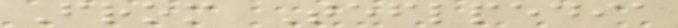From Teflpedia
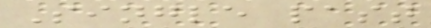Single past
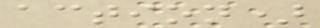action)
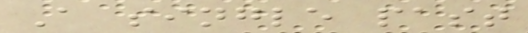A single past
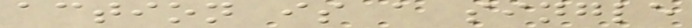action is a single
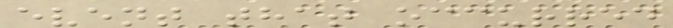event that occurred
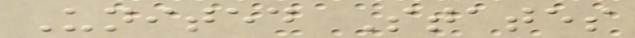United States
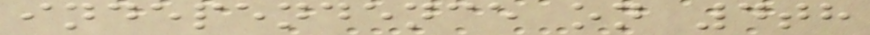independence on 4th
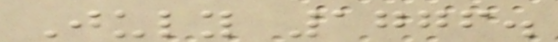July 1776.
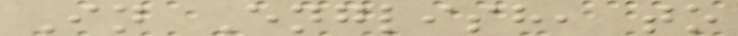In English, to
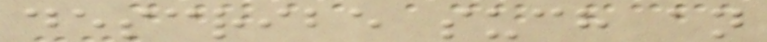describe such an
